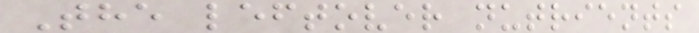The leftover nutrients
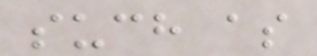such as
